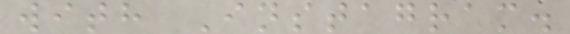with Instagram.
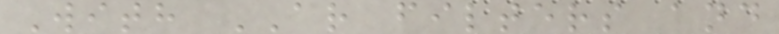With AR filters and
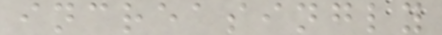increasingly
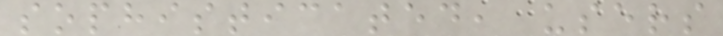sophisticated, users
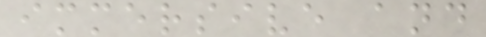immersive and
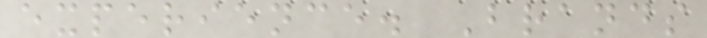experience. Brands
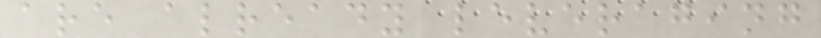are already leveraging
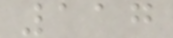117
